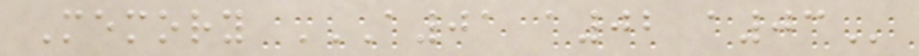Memory A01 A02 A03
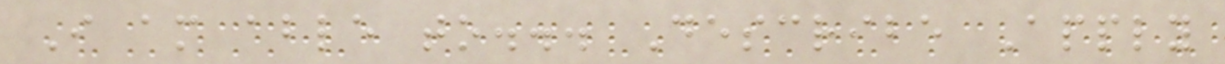I am able to... Describe Apply
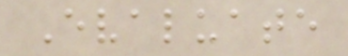Evaluate
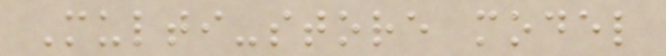Multi-store model
